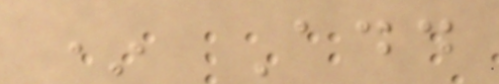* Add
